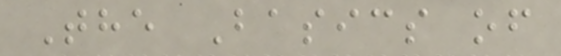The Basics of
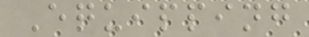Equipping
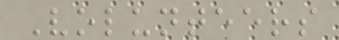Volunteers
